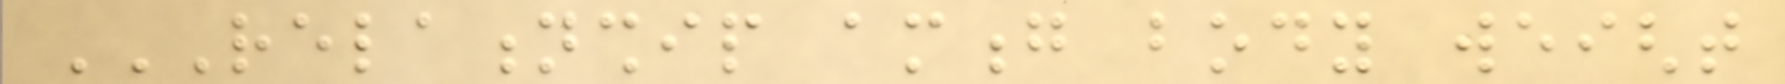RELATIONSHIP AMONG BODY WEIGHT
